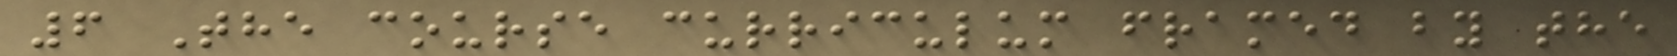6 The course curriculum framed by the
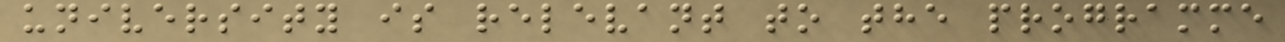university is relevant to the programme
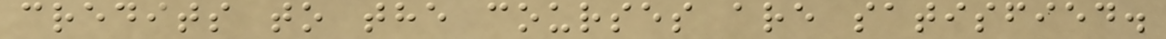credits to the courses are satisfied.
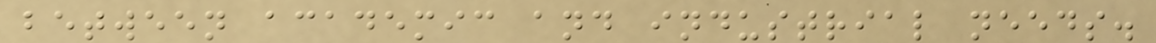between academic and industrial needs.
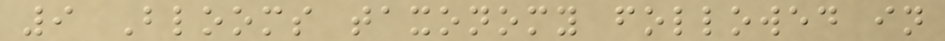9 Blooms taxonomy followed in
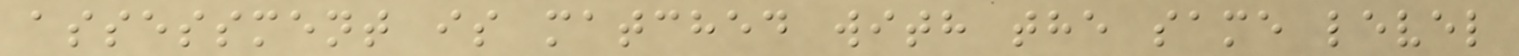assessment is matched with the same level
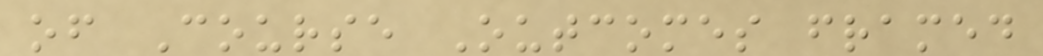of Course Outcomes framed
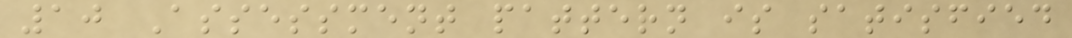10 Assessment pattern is satisfied
